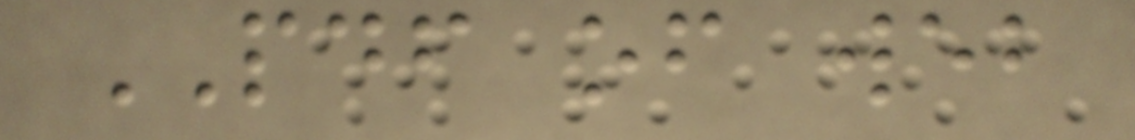PDF of web
